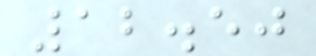12.50
